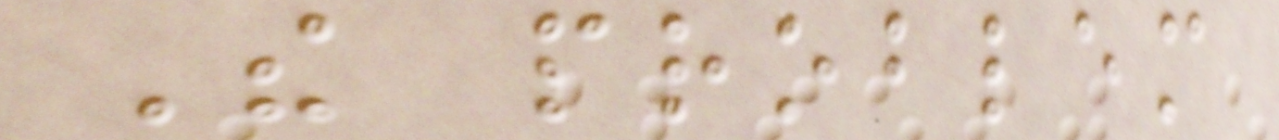The problem
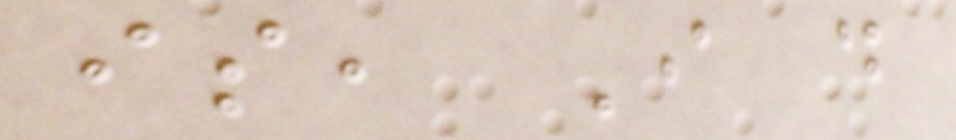is, I do
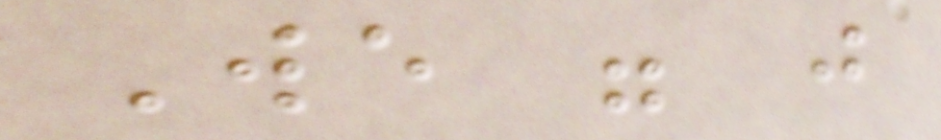We were just
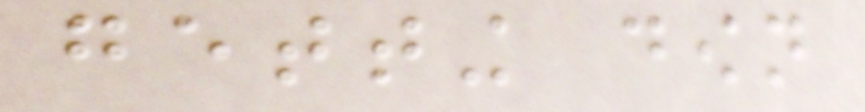getting down
